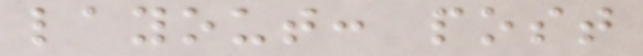layout: post
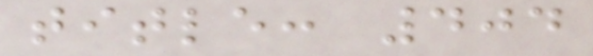title: 404
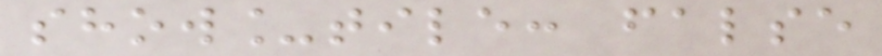show_tile: false
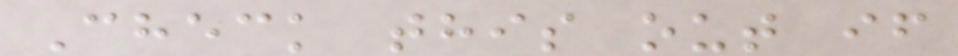Check this out if
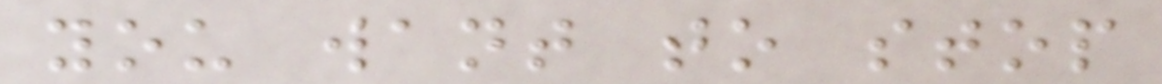you want to stop
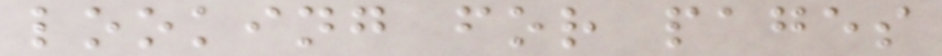looking for pages
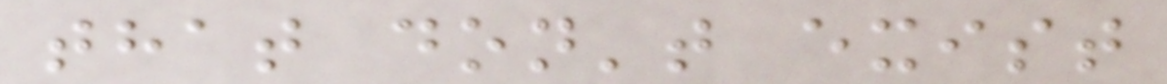that don't exist
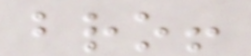bro!
